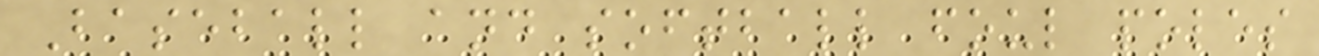Baseball and softball foul poles
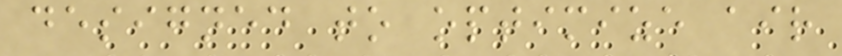designed to optimize air
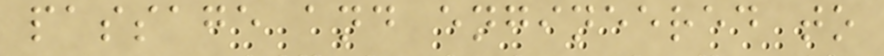passage and engineered to
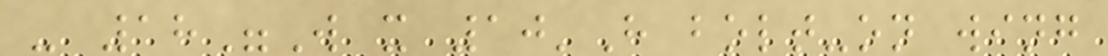- 18"W x 10'H bolt-on wing
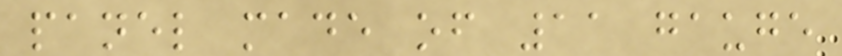panel made of 11 gauge
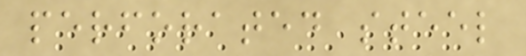perforated steel
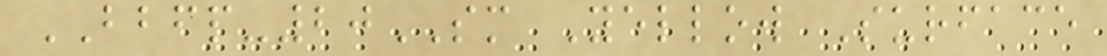BBFP-20SM Yellow Surface
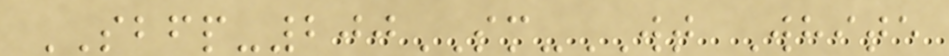SBFP-200SM-WT White
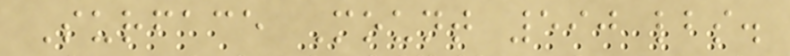Surface Mount 590 lbs.
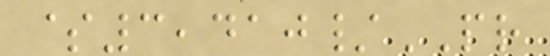$3,410/PR
